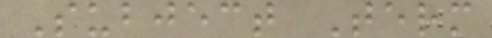Subject Term
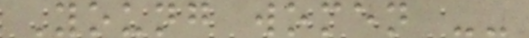Young women --
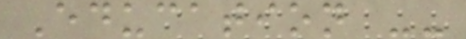Education --
